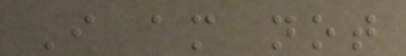I am not
